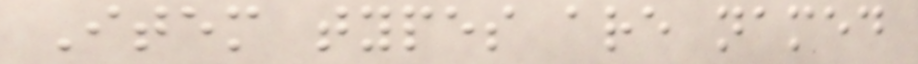Item types are named
